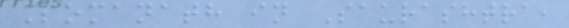Somanath in Saurashtra,
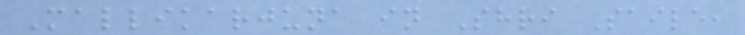Mallikarjuna in Shri Saile,
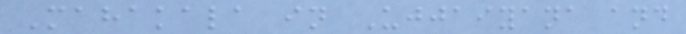Mahakala in Ujjaiyana and
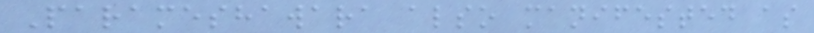Parameshawara also manifested as
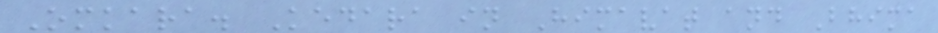Omkara. Kedara in Himavat and Bhima
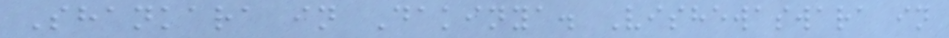Shankara in Dakinya. Vishewaswara in
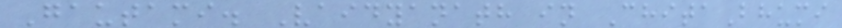Gautami. Vaidyanath in ChitaBhumi
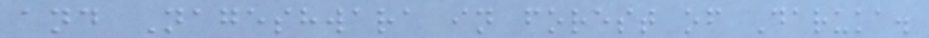and Nageshwara in forest of Daruka.
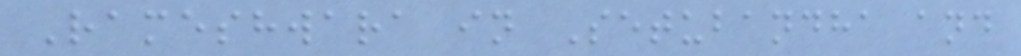Rameshwara in Setubandha and
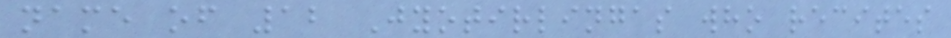name of 12 Jyotirlingas who recites
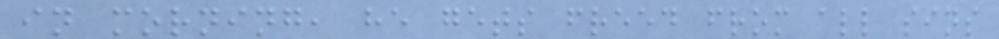in morning, he gets freed from all sins
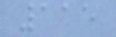115
